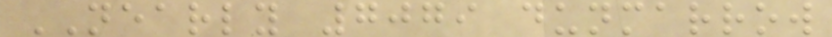NEARLY 7079 dunmarrow
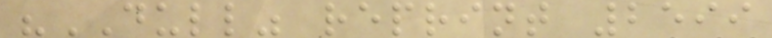"DULL" reprint 2599
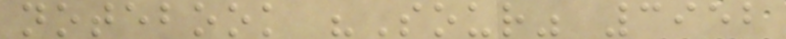notebook "Sour" 3952
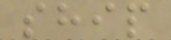ship
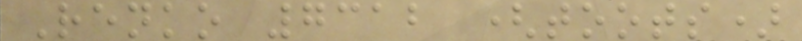Renko 7312 (toots)
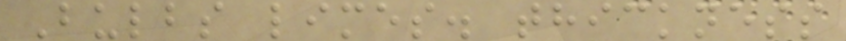Bulbs limes. thickness
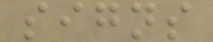signs
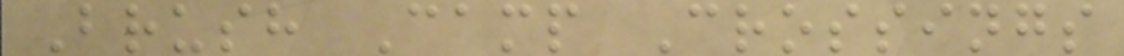Brush Camp Crossings
